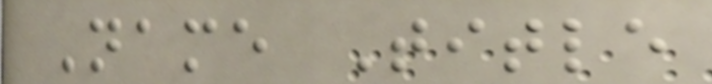Name Title
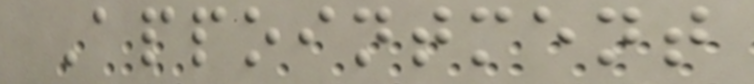Appointment
